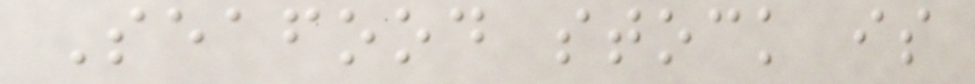Seafood stock is
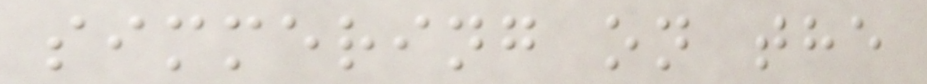simmering on the
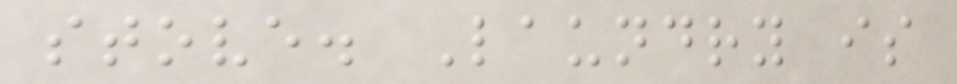stove. Laundry is
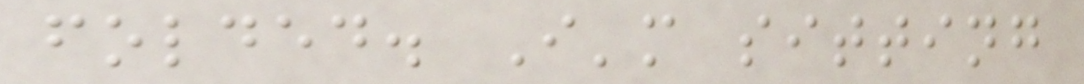folded. I'm sitting
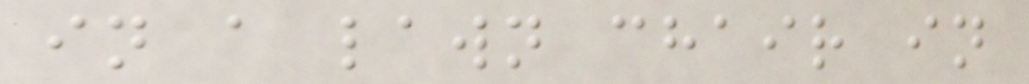in a lawn chair in
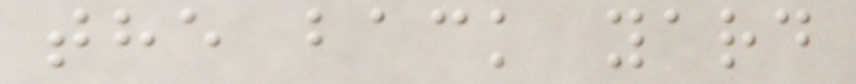the back yard
